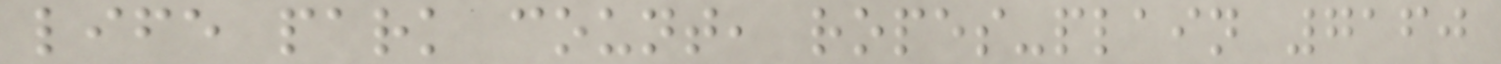life park count, ropes-plain 7160
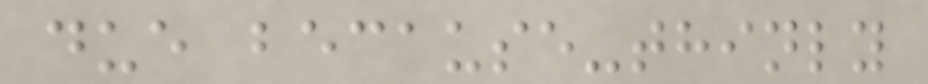due because-thinly
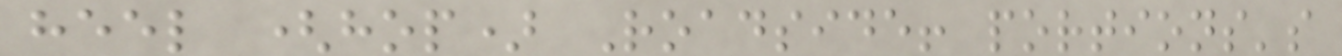heel (hop) Roadside! portions's
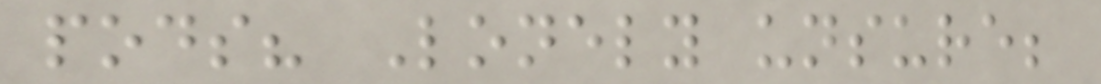pods? Lonely unsure;
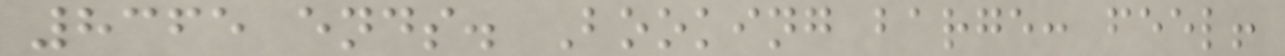8365 ends. Booking barge: feel!
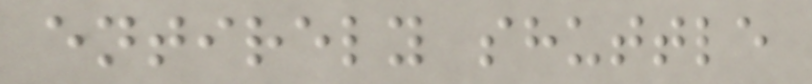entirely shuttle
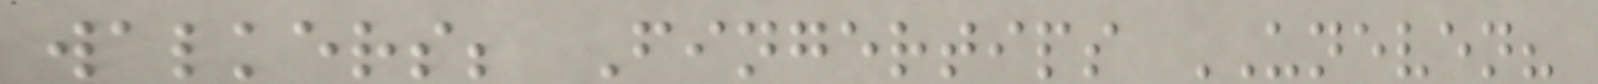walkers; Fingertips UNEVEN?
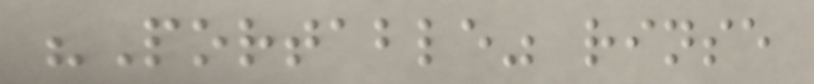"Portable" rinse
